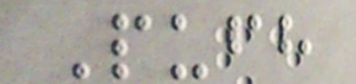Pufh
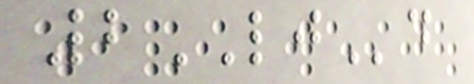2LJd
